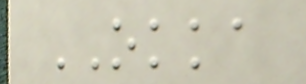OKKA
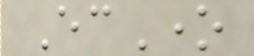EcOne
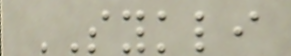SYKLI
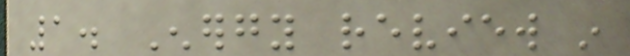1. Energy review in
